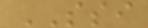SSI
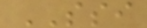SSI
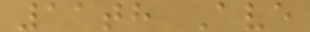11th Ave
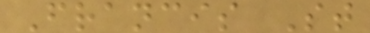Francis St
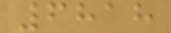6818
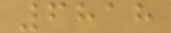6818
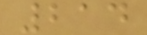214
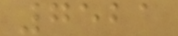7521
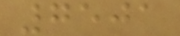7501
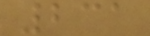231
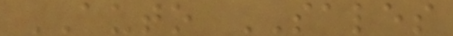AUTO SALES
